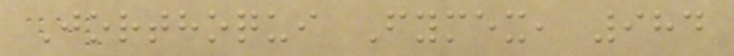Jorthoqui Fymex, 984
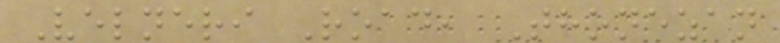Velneri Road, Thonezan
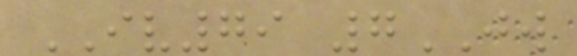IV79 7JW
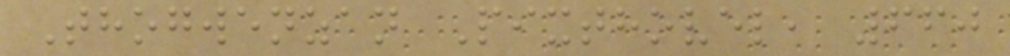Thogwenzan Pixthovel, 660
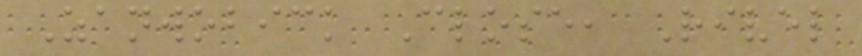Zanwobick Close, Rivel
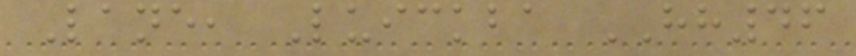Lane, Luickba HH46
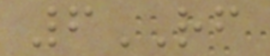6RF
